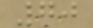70
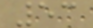53
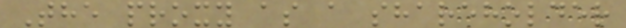The proxy as a shareholder
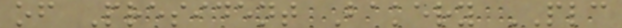of President Bakery PLC
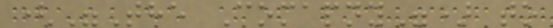("The Comapny") to
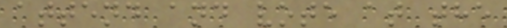attend and vote at the
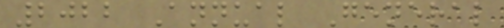2022 Annual General
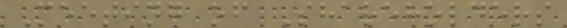Meeting of Shareholders
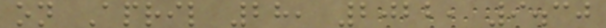on April 28, 2022, 9.30
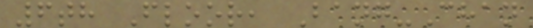6th Floor, Bang-Chan
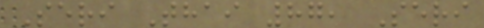Seri Thai 87, Seri
